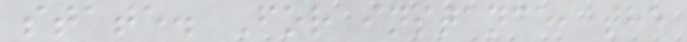state. For instance, the
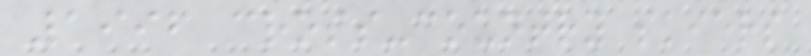1996 cross-country skiers
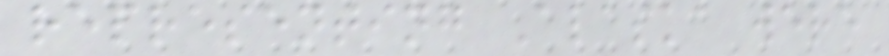representing Alaska were
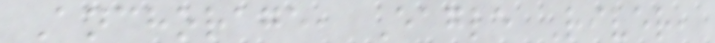Anchorage, Eagle River,
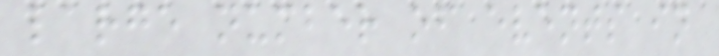large number of events in
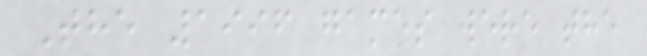The 1996 games were the
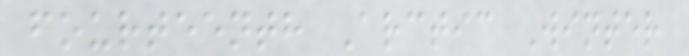fourteenth Arctic Winter
